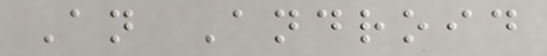An Android
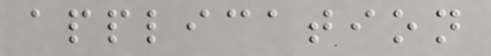application
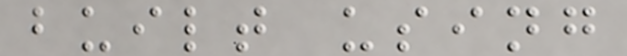built using
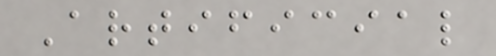Artificial
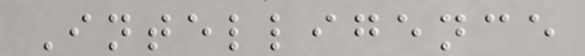Intelligence
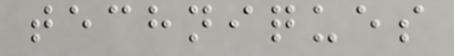techniques
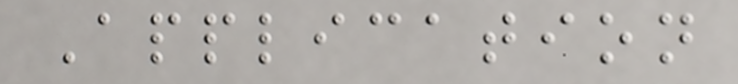Application
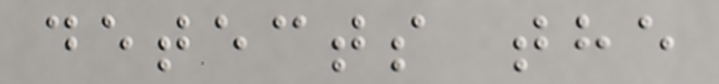detects the
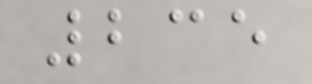235
